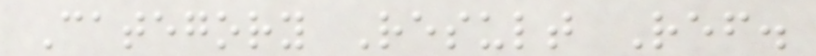Category Result Ref.
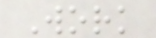Work
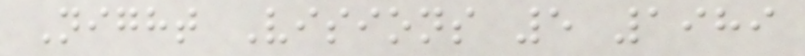Night Visions 5 1989
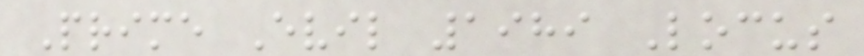Prime Evil 1989 Locus
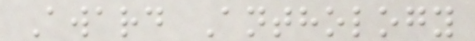Award Anthology
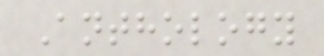Anthology
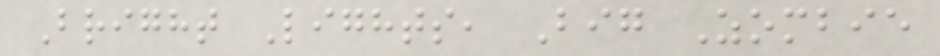Bright Lights, Big Zombie
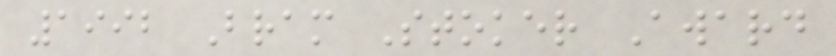1992 Bram Stoker Award
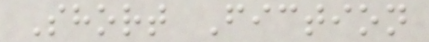Short Fiction
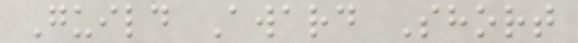Guild Award Short
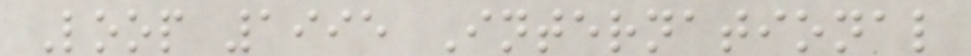Loop 1995 International
